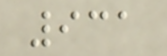931
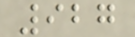927
